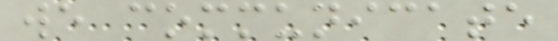we communicate
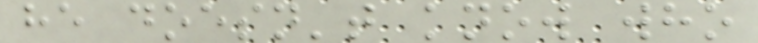he doesn't know who
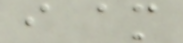i am
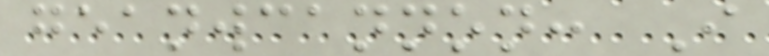geanwcannon: I
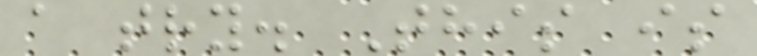a try. This is
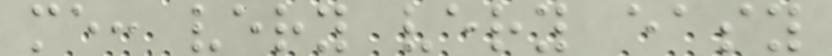me: very very easy
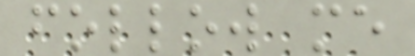follow me
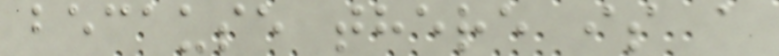because there is a
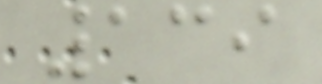139
